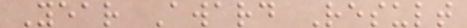Year Award Result
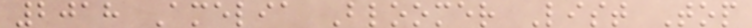2018 Amelia Bloomer List Top
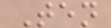Ten
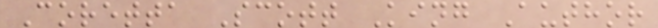Coretta Scott King Author
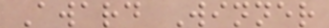Award Winner
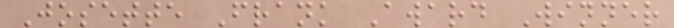Josette Frank Award Winner
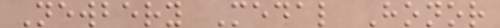Newbery Medal Honor
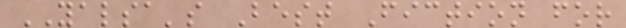YALSA's Best Fiction for
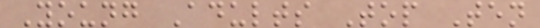Young Adults Top Ten
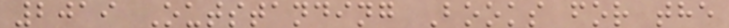2019 Outstanding Books for the
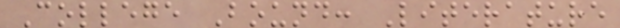College Bound: Literature
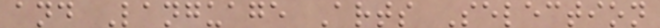and Language Arts Selection
